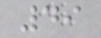49
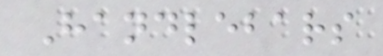Handlebars
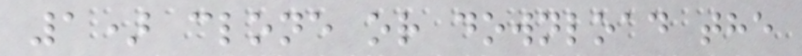1) clone or download the
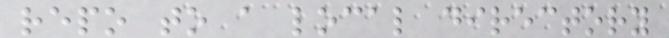repo to a local directory
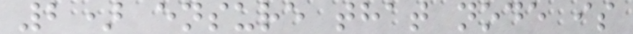2) ensure that node is
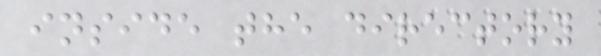inside the directory
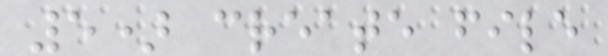5) create file
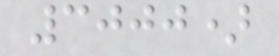3000)
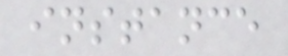instance
